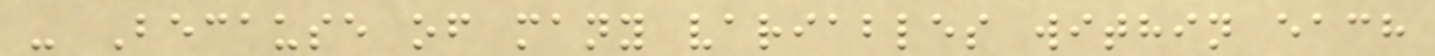- Because of many variables within each
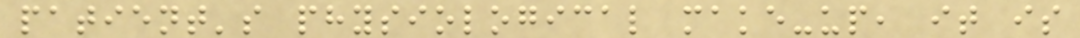patient's physiological make-up, it is
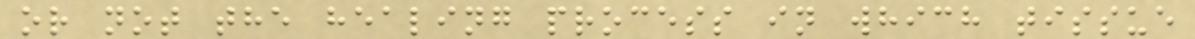or not the healing process in which tissue
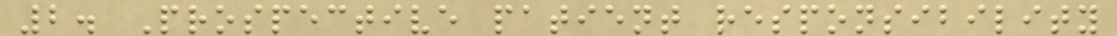2. Prospective patient responsibility
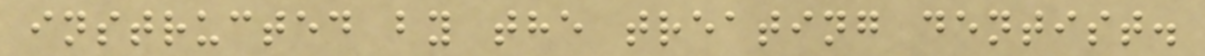instructed by the treating dentist.
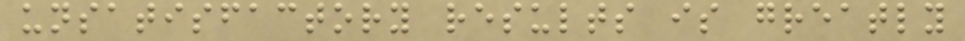unsatisfactory results is greatly
